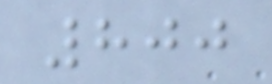800
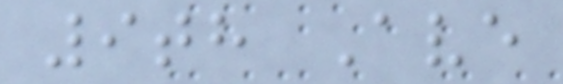9th Ave
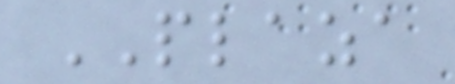PLAZA
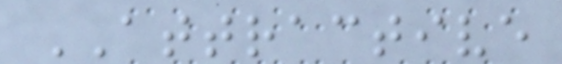ATTRACTIVE
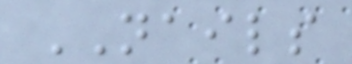NAILS
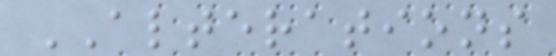ALTERATIONS
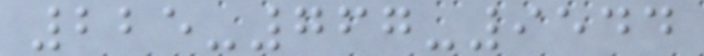225-767-9544
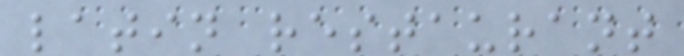latin restaurant
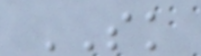SK
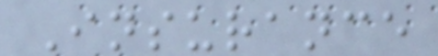Insurance
